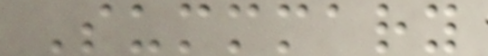Summmary
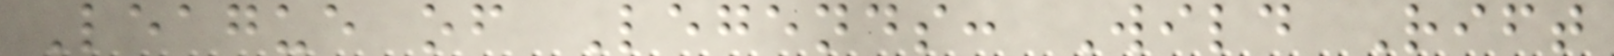League of Legends: Wild Rift
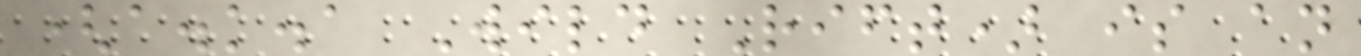(a.k.a Wild Rift) is an
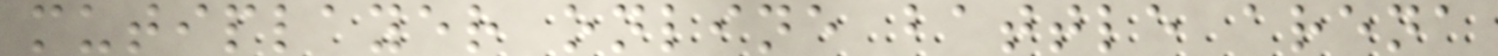mutiplayer online battle arena
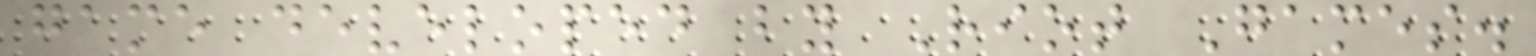game developed by Riot Games.
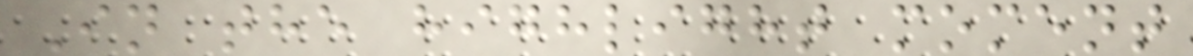In the highlight moment
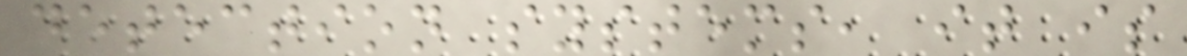detection systems, it is
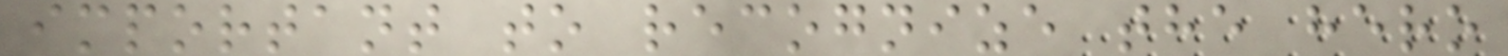important to recognize the hero
